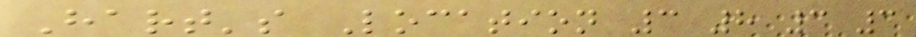Hart's Location 3 8 3 3
